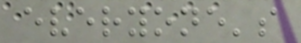everyone's
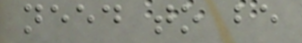need to be
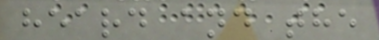heard and the
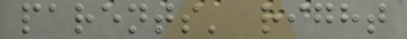parents' right
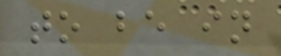to be in
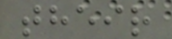their
